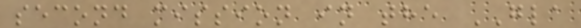second mission in the GLA
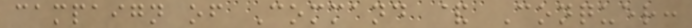campaign of Command & Conquer:
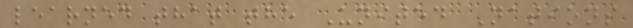learned that the United Nations
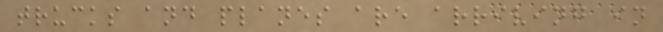trucks and planes are arriving in
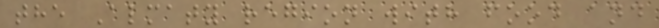the Almaty region with food and
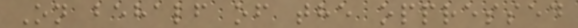On behalf of the oppressed
